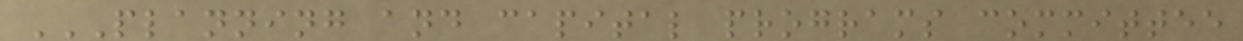PLANNING AND CAPITAL PROGRAMS COMMITTEE
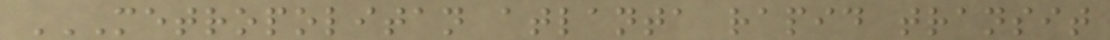METROPOLITAN ATLANTA RAPID TRANSIT
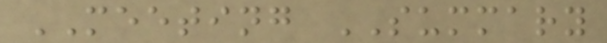MEETING SUMMARY
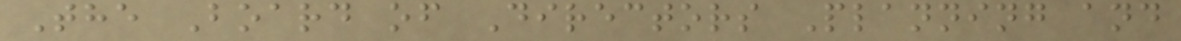The Board of Directors Planning and
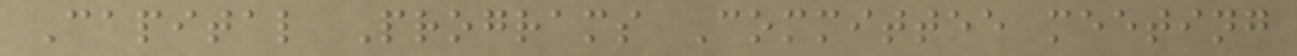Capital Programs Committee meeting
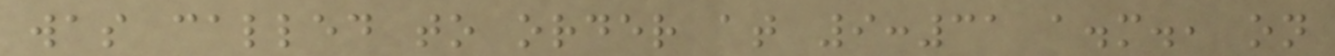was called to order at 9:31 a.m., on
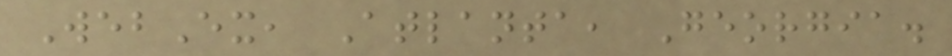WebEx, Atlanta, Georgia.
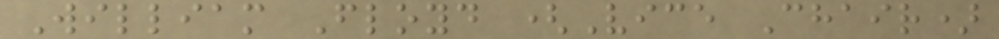William Floyd (Vice Chair)
